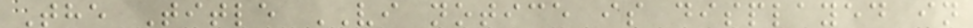The Title VI notice is displayed in
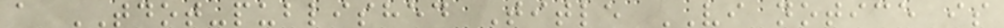a TDOT-published Title VI notice is
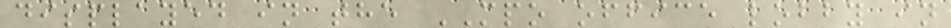displayed in the MPO office lobby in
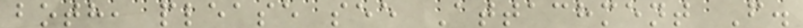both, please see Attachment F.
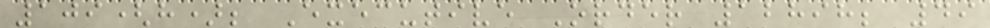109(h); Executive Order 12898; 49
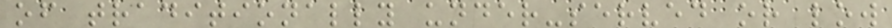of traditionally under-served or low
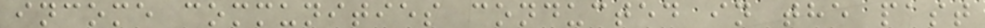income communities conducted in the past
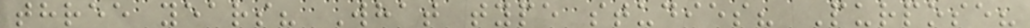three years? What type studies? Purpose?
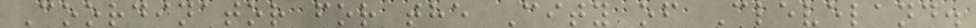Coordinator for the City of Cleveland.
